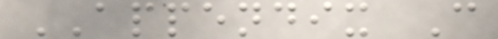APPENDIX C
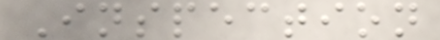Inspection
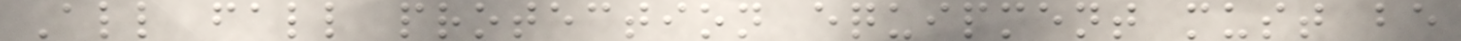All fall protection equipment must be
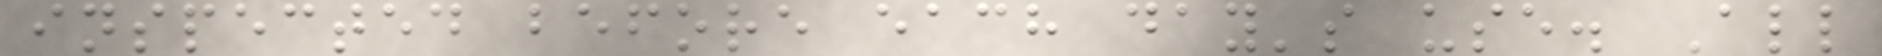inspected before each day's use. All
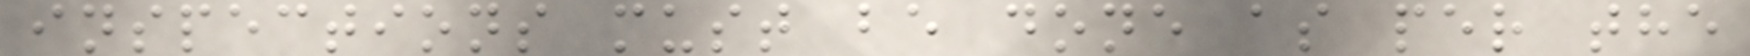inspections must be done as per the
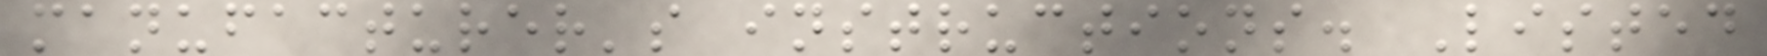manufacturer's instructions. Listed
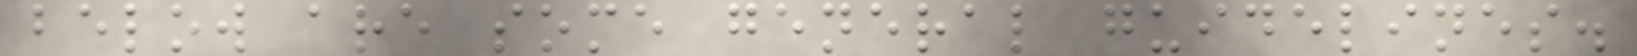below are some general guidelines.
